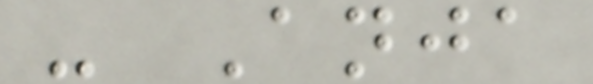- Anja
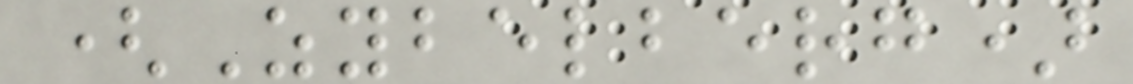(Zybelberg)
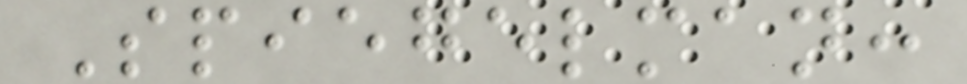Spiegelman:
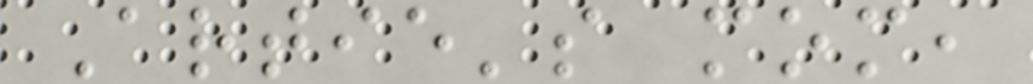Artie's mom,
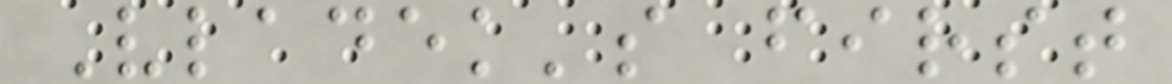Vladek's first
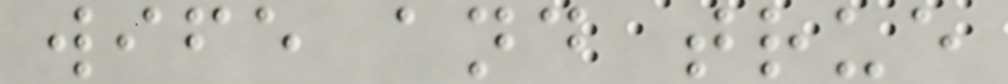wife and true
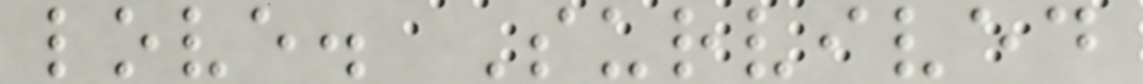love. Survived
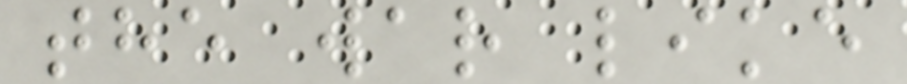the war like
